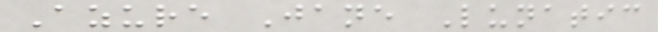Azure Jane Lunatic
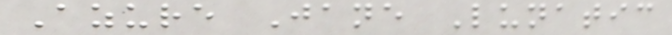Azure Jane Lunatic
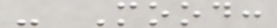- Mood:
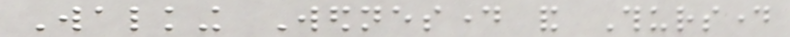Walking Wednesday and Thursday
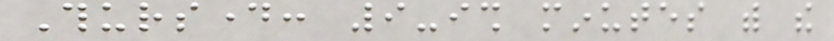Thursday: 9-ish minutes with the
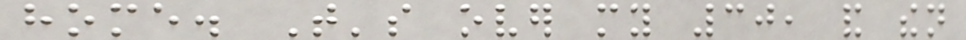home. That's over my 30, and then
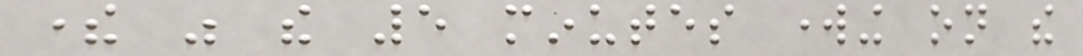there was the 5 minutes working on the
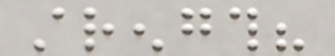strength?
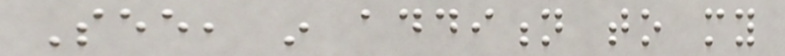See, in addition to my
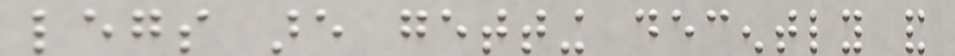legs are getting decently and
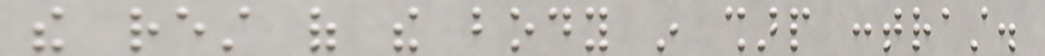the rest of the body in sharp contrast.
